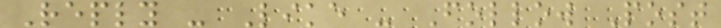Reply - Like - Follow Post
